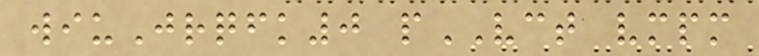wiuJrqfk0 pVCT vmpm
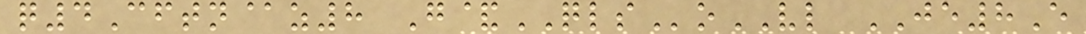q4Cftn@z8 G&QLSoVL JE8E
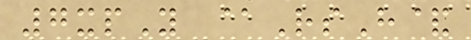7xpY @RsH&
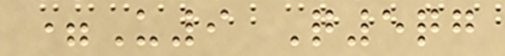=U9 Q5qg
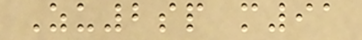Zu2sp m91
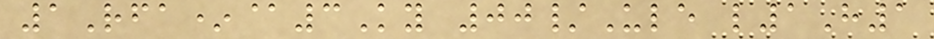1Rfa*@3Ky 00/Ule l1H1
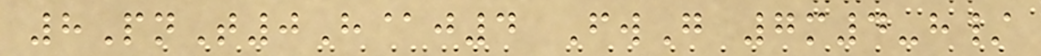8PnT0H@j4 FwG 7m4-h/
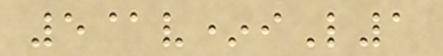5@v*iL1
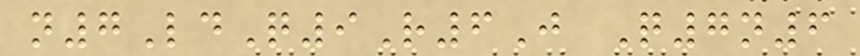n7LdQ9R6J Q7n6
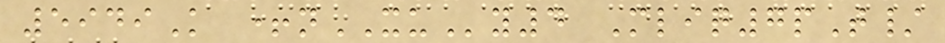5949K +nXUy4 Mliq7pT/
